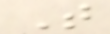T
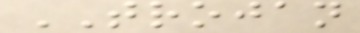TROJAN
